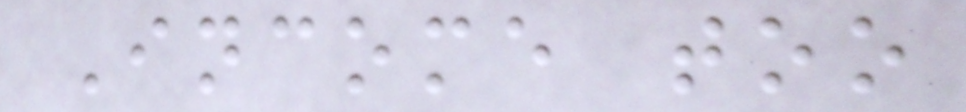Income too
